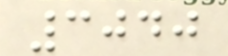3040
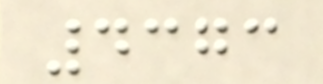4373
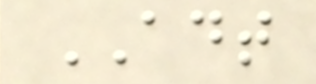ADT
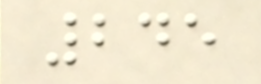245
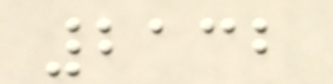2132
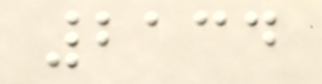2134
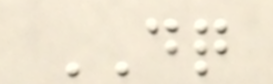DQ
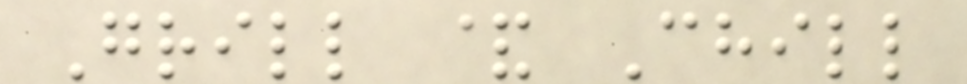Grill & Chill
